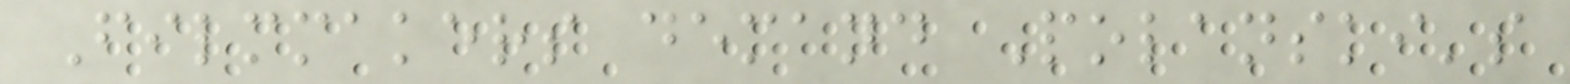Filmmakers demand Polanski's
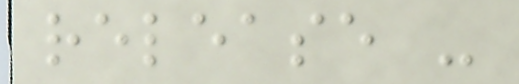release -
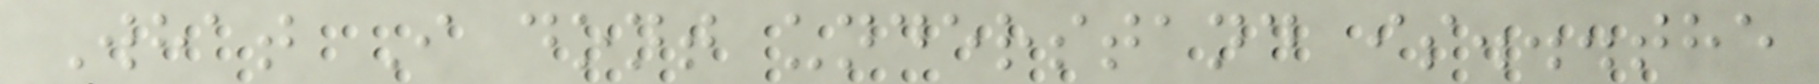What I dont understand is...the
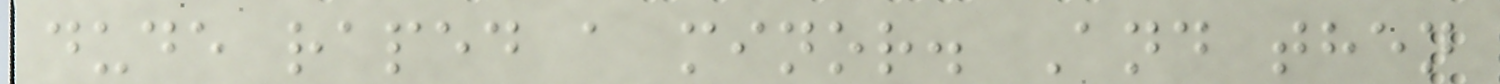dude raped a minor. And then
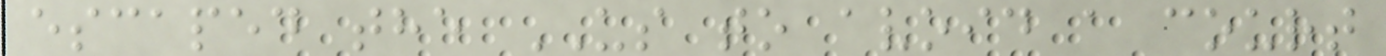escaped the US to avoid a court
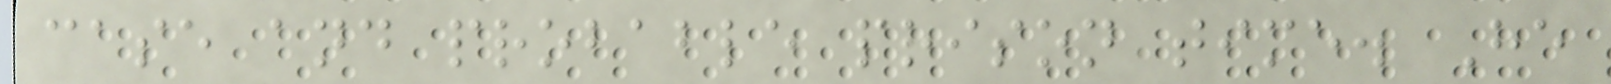case and probable prison time. He
